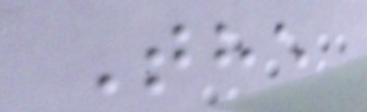The
